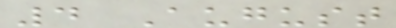4 August
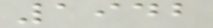1942
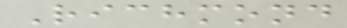Richmond
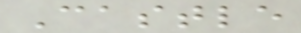Castle
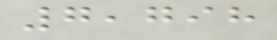7,798
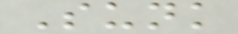Sunk
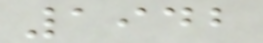1942
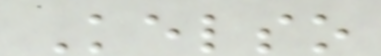Kelso
